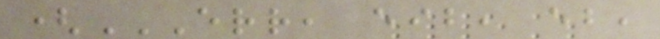(ERR, EIB, EB,
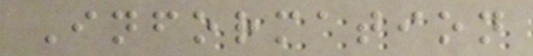Information
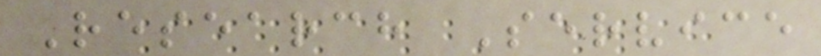Research Service
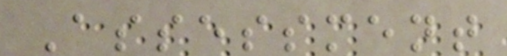Assessment
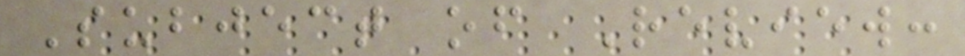Subject of Review:
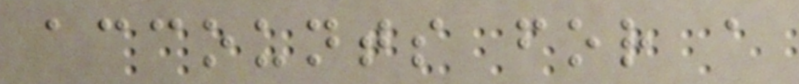accounts for a
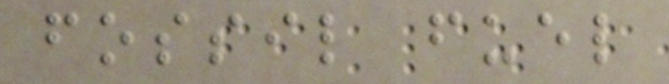fossil fuel
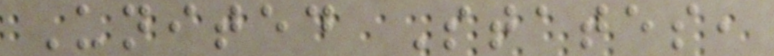United States,
